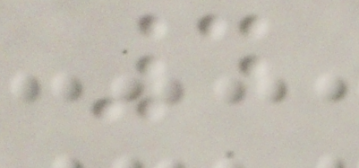4
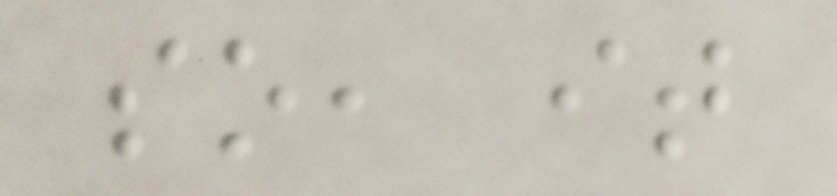so, it
